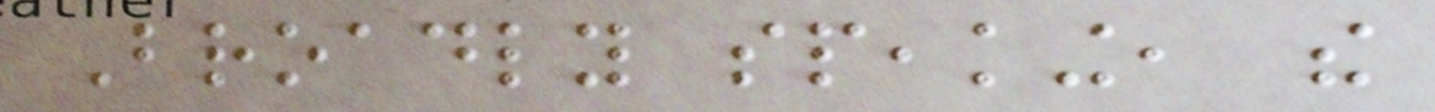Broadly speaking, the
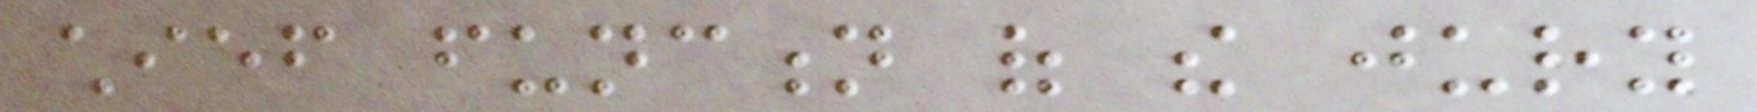chief function of the jury
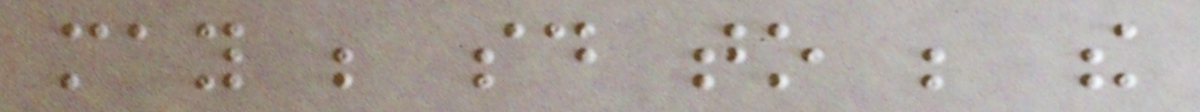may be said to be the
